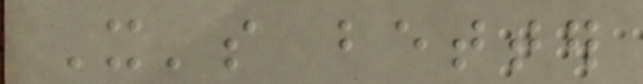It's better
